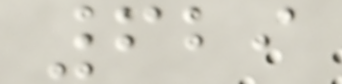629
